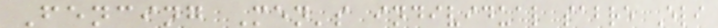Fencing Men's individual sabre Eli
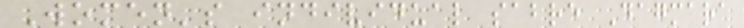Women's individual sabre Dagmara
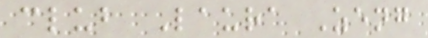club Laura Zeng
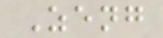Zeng
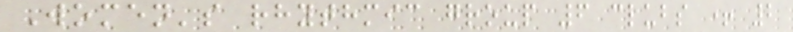Women's rhythmic group 6 clubs + 2
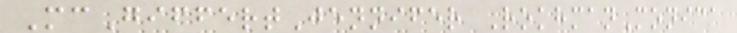McGiffertJennifer RokhmanMonica
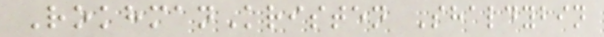RokhmanKristen Shaldybin
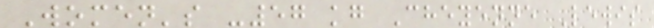Women's -57 kg Cheyenne Lewis
